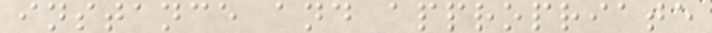instance and appropriate
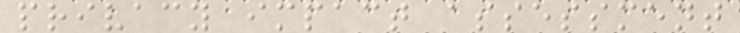privacy impact assessment
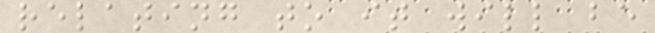relating to it will be
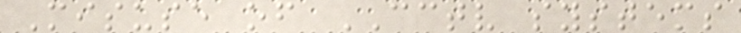Misuse of CCTV systems
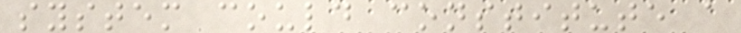system could constitute a
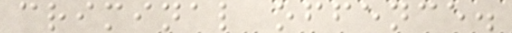criminal offence.
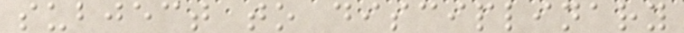subject to disciplinary
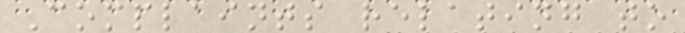Complaints relating to
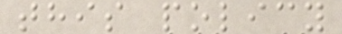this policy
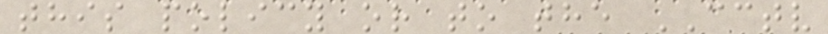this policy or to the CCTV
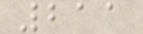211
